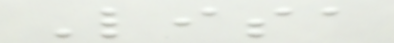Lisa
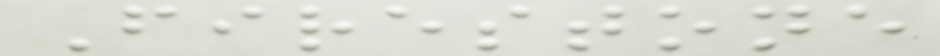Firestone
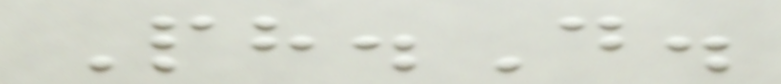Ph.D.
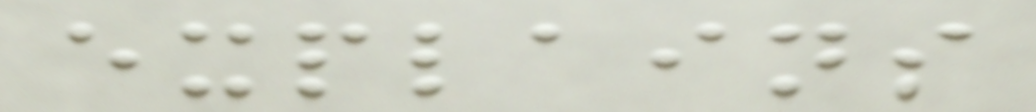explains
